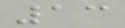13
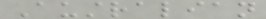Australian
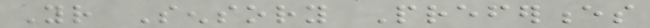Your Sensory Preferences
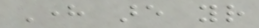Here are your
